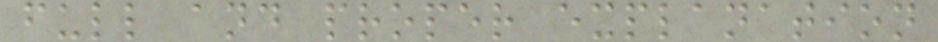full and proper explanation
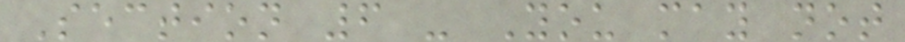Section 6 - You may not
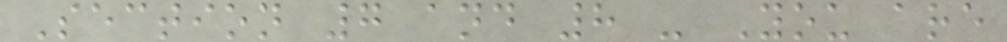Section 7 and 8 - You are
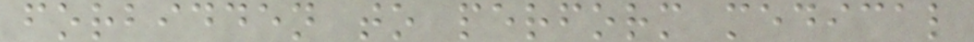forbidden to perform medical
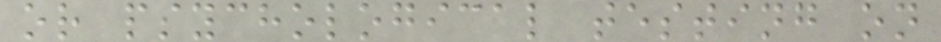or psychological testing on
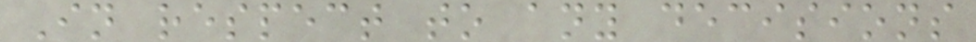In respect to any decisions
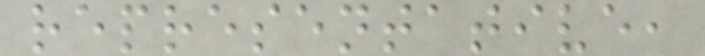representative,
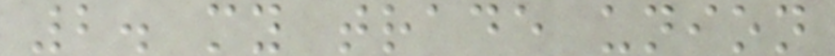2. my trade union
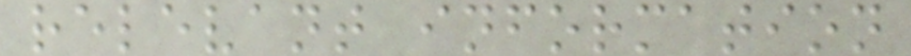relevant information
